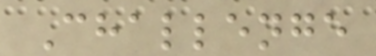Challenge
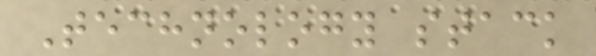Technology stack
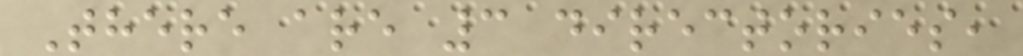There are 3 directories,
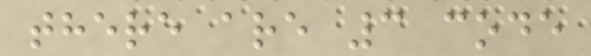there are 3 code
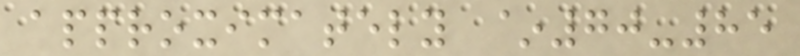approximately ~70-85
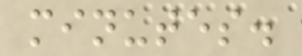minutes.
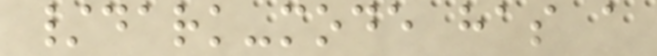/dark-mode has a
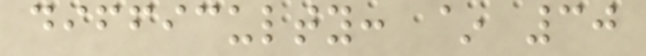difficulty: ~ 30
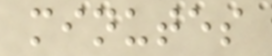minutes
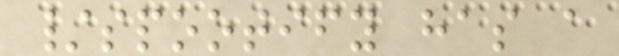/spootify has a
